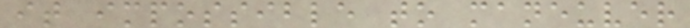it impossible to maneuver
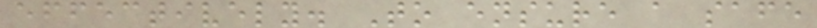effectively. To ensure a safe
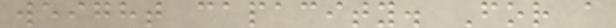weight capacity. For a
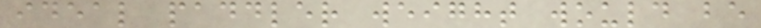ideal paddler weight would be
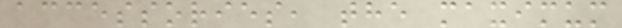accessories, the maximum
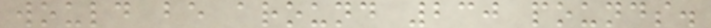would be around 230 pounds.
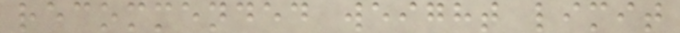recommended weight limit
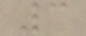3
